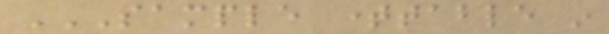SAMPLE TIMETABLE IN
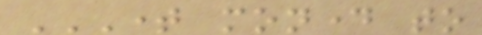TIME MONDAY TO
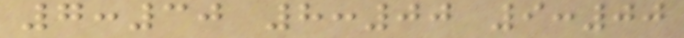7:30 8:00 9:00
